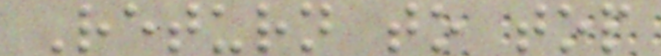Return to top
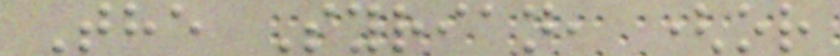The Syrian, (or
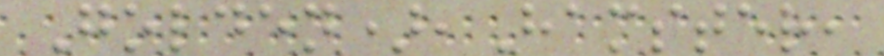Golden),Hamster,
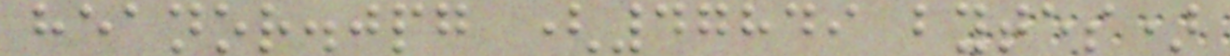heanor.jpg (47849 bytes)
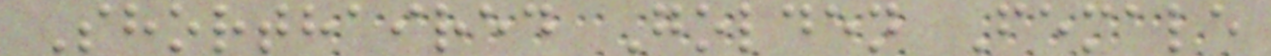Shorthaired Golden Female
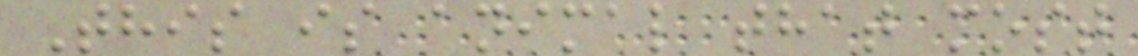This is animal that most
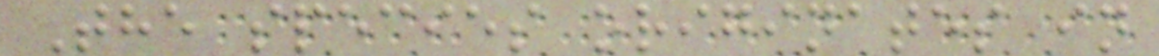The species originates in
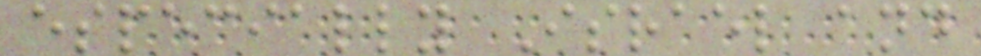especially Israel and
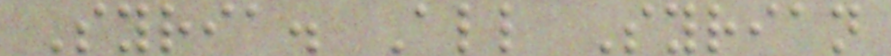Syria. All Syrian
